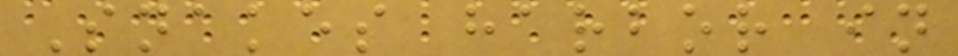Snakes harbor in
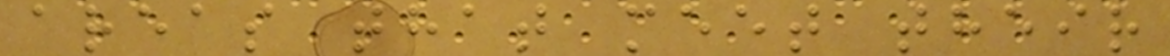areas that meet their
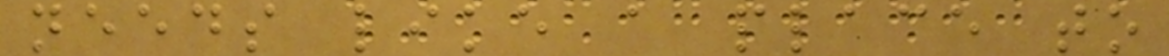needs like a place to
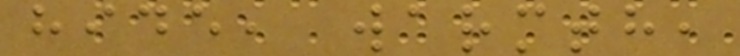hide, warmth,
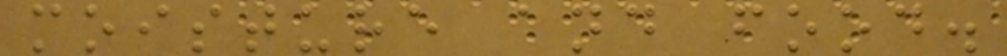moisture and food.
